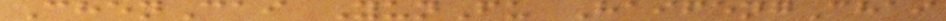ChenCai YunFu HaifengChai
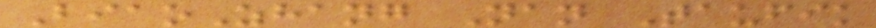BiaoZhang Nan Taufik
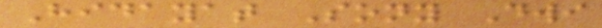Hidayat Sony Dwi
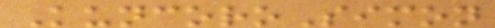KuncoroSimon
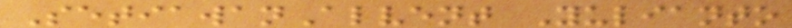SetiawanAlvent Yulianto
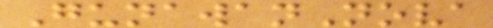GunawanNova
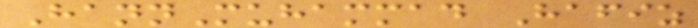HannMuhammad Hafiz
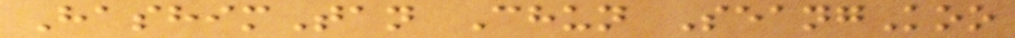HashimTan Chun SeangKoo
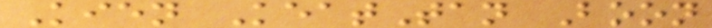Kien KeatTan Boon
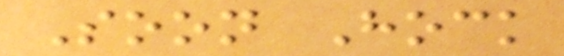Soon Hock
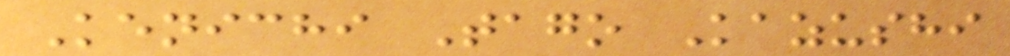Kenichi Tago Kazushi
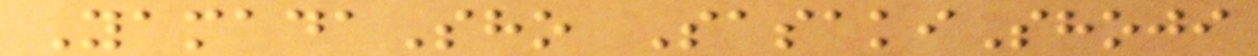YamadaSho SasakiShoji
